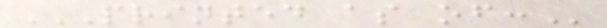PRINTED AS OF:
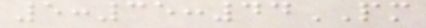5:35:44PM
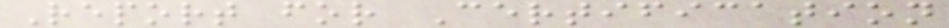Report for Certification
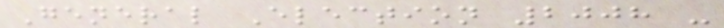General Election 2008 -
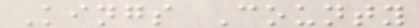Kings County
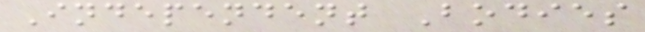Independent Bodies
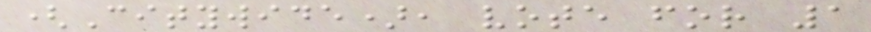(Citywide), vote for 1
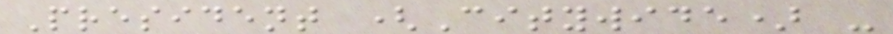President (Citywide) -
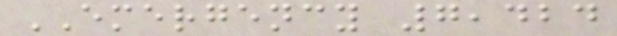EMERGENCY 7,424
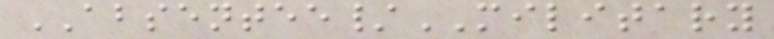ABSENTEE/MILITARY
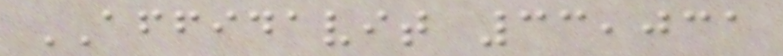AFFIDAVIT 33,031
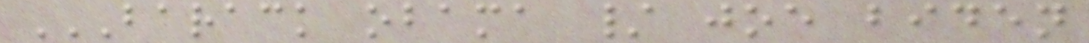BARACK OBAMA / JOE BIDEN
